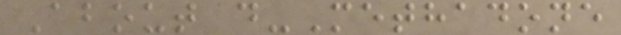About d-Methadone
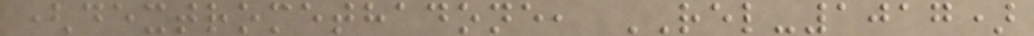(dextromethadone, REL-1017)
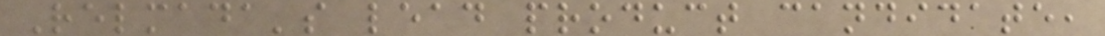Relmada's lead product candidate,
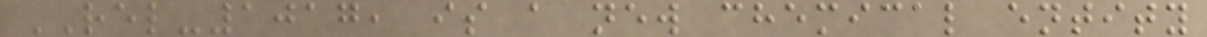REL-1017, is a new chemical entity
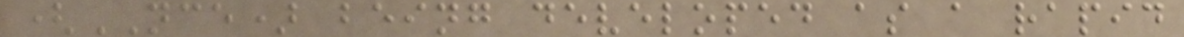(NCE) being developed as a rapid
